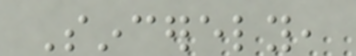Sincerely,
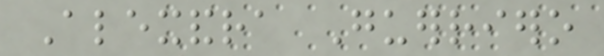Alexandra Guerriero
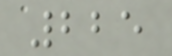225
